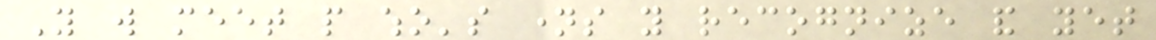You will meet people who's names you recognize and yet
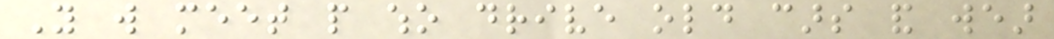You will meet people who drive old cars and wear
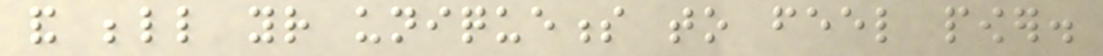and belittle your uniqueness to feel power.
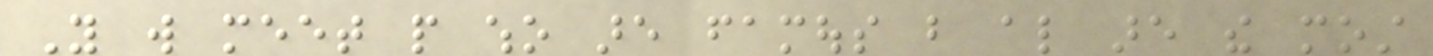You will meet people who are famous but also are the most
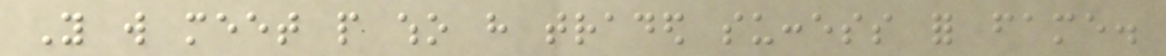You will meet people who have traded success for fame.
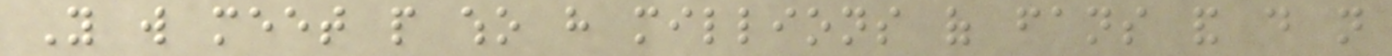You will meet people who have millions of fans and do not
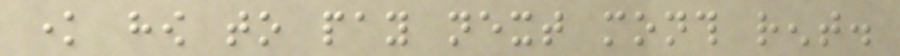know how to pay next month rent.
